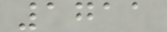1711
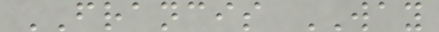FRANCIS WAY
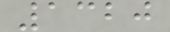1320
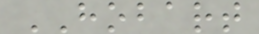HOBART
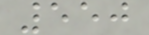550
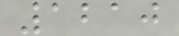1210
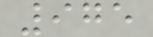975
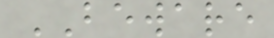BEWARE
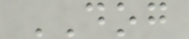DOG
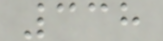338
